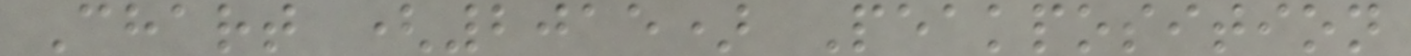Chart (2015) Peakposition
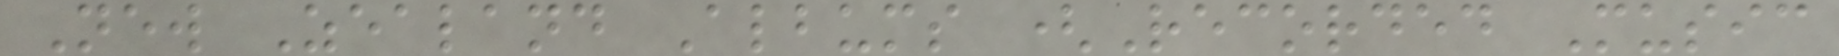New Zealand Albums (Recorded Music
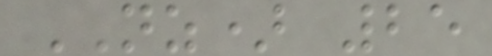NZ) 25
